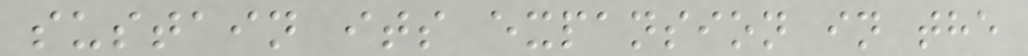sustain its expansion in the
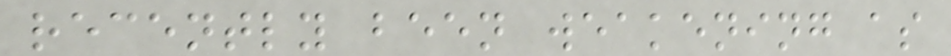recently been weakening as
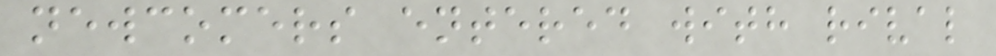newcomers entered with rival
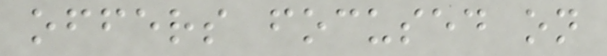offers focused on
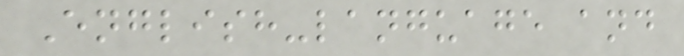English-language and
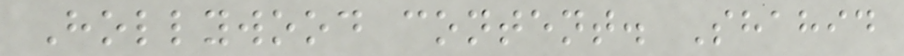Hollywood content. Shahid
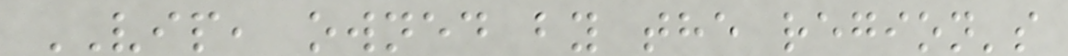VIP, owned by the region's
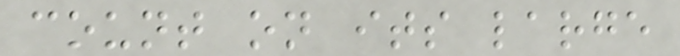count on its large
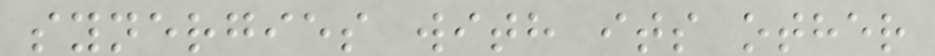synergies with its other
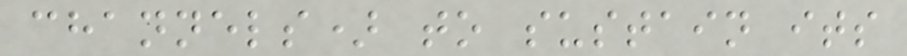channels) to sustain its
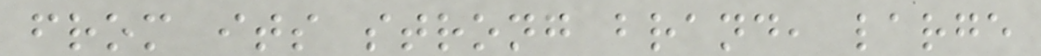from its strong brand, large
